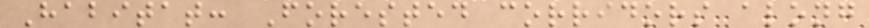Habitat: Forested corridors along
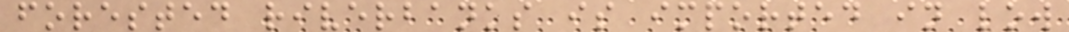forested riverbanks is imported in low
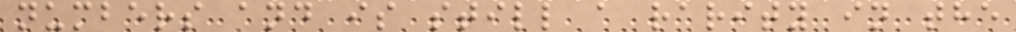numbers and is still a rarity in the
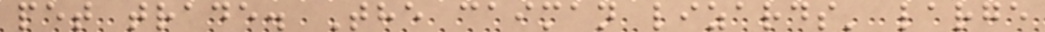pet trade. The caiman lizards' large
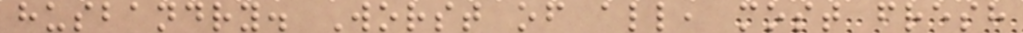husbandry. Worst of all, most fresh
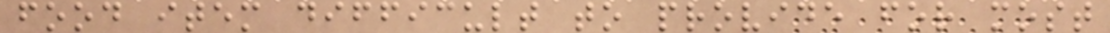food item difficult to provide for most
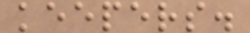keepers.
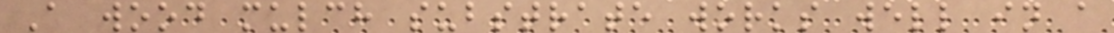A wood mulch substrate works well in a
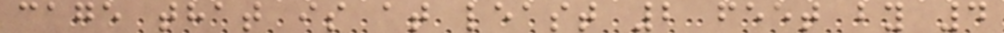cage that is at least 2 feet by 4
